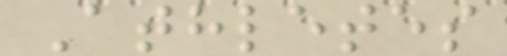Athletes
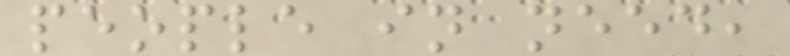people in need,
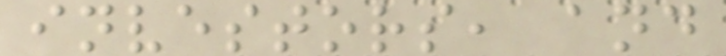investors, and
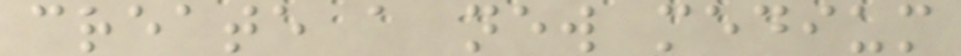create a new medium
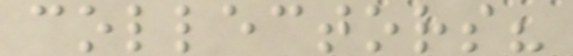collectors?
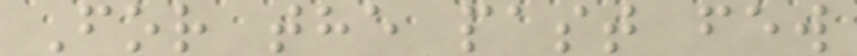For the past few
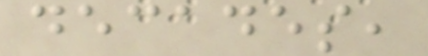decades,
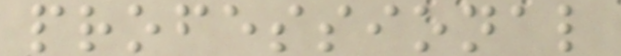professional
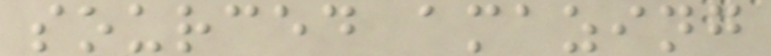sourced amazing
